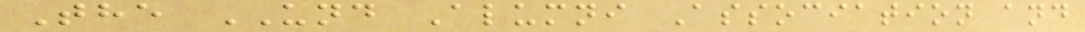The UND Alumni Association and
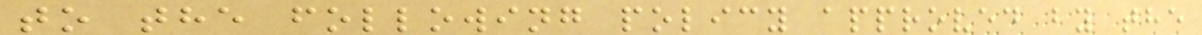to the following policy approved by the
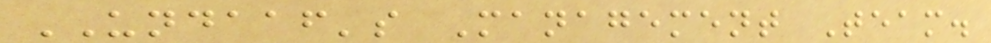UNDAAF's Management Team.
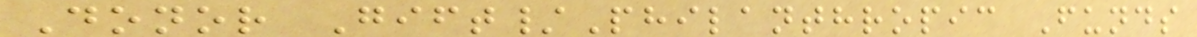Donor Gift/Philanthropic Funds
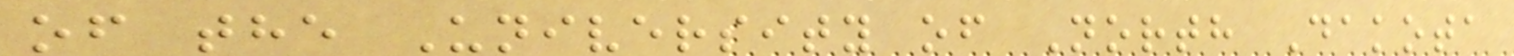of the University of North Dakota
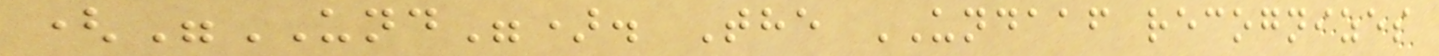("UND"). The UNDAAF recognizes
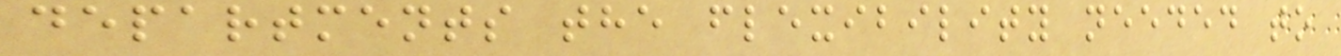departments the flexibility needed to
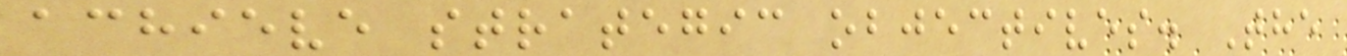achieve strategic objectives. The
